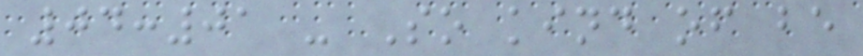04:01 - So kind of be
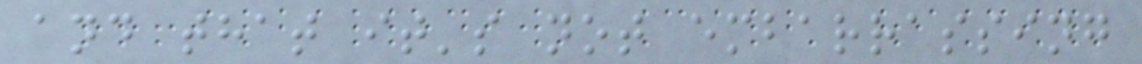and that it's not embarrassing
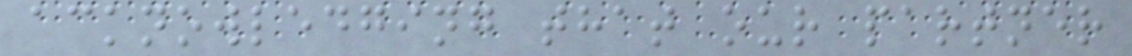acknowledging that our partner
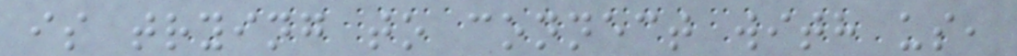is trying to connect with us,
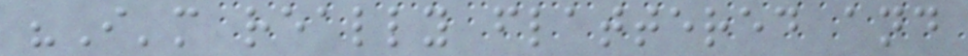"I'm really flattered and
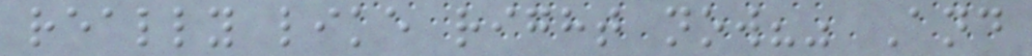really like right now?" And
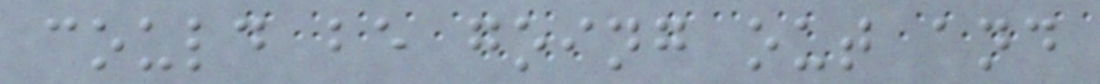could be going out and
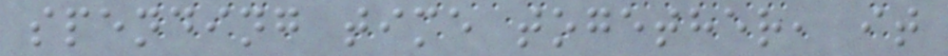spending time together, it
